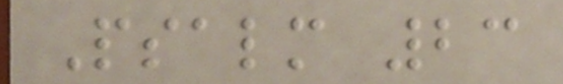Psalm 23
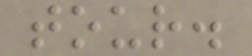tour.
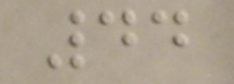44
